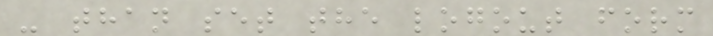- than set the logout form
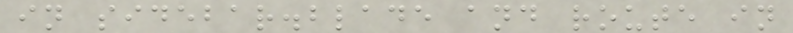in sidebar.blade and route in
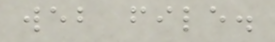web file.
